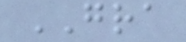GRA
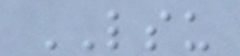LSU
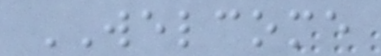WELCOME
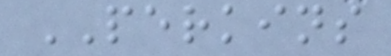PERKINS
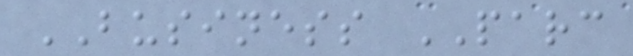BUSINESS PARC
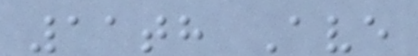11th Ave
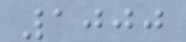1000
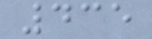435
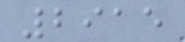2915
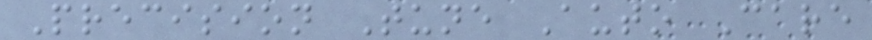Precision Tune Auto Care
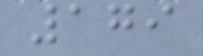179
